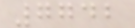7742
